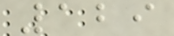129
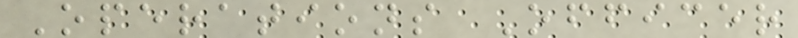Operations Officer
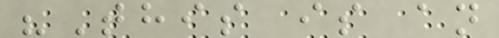"This is an
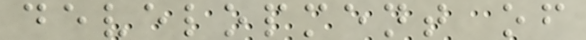development of
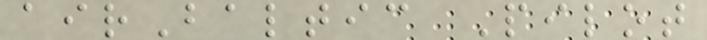airBaltic Pilot
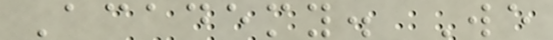Academy. We
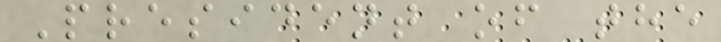President of the
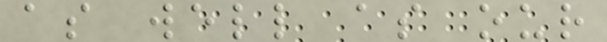as well as our
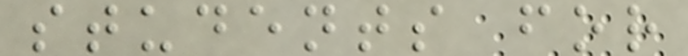students for
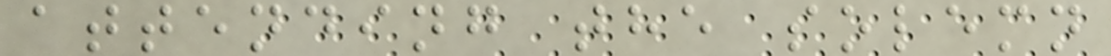attending the solemn
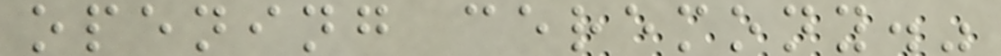opening ceremony."
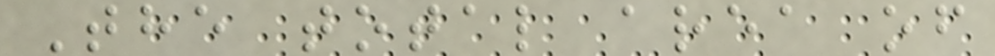The total area of
